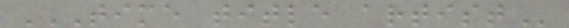TIME TITLE ARTIST
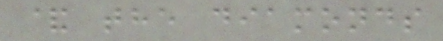& the diamonds
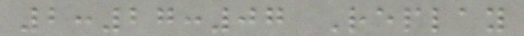2:27:07 Replay
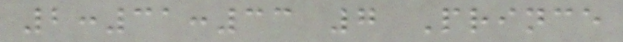2:31:33 7 Prince
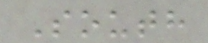South
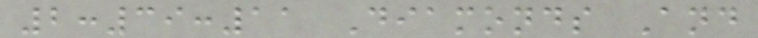2:39:11 Diamonds And
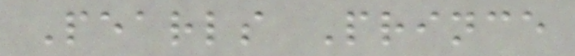Pearls Prince
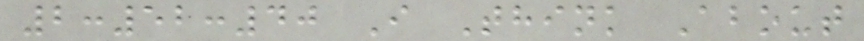2:52:40 I Think About
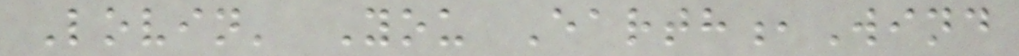Lovin' You Earth,Wind
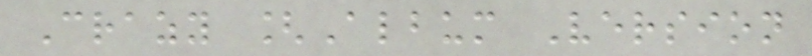Crazy [Album Version
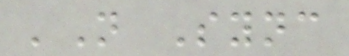'N Sync
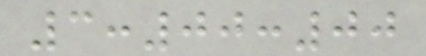3:00:00
